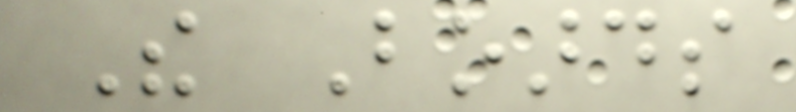The Boards
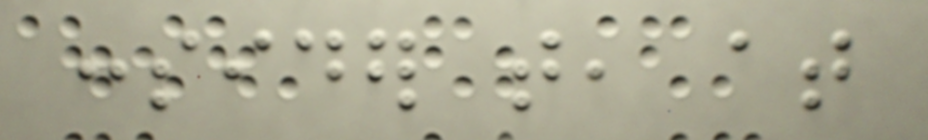consider that, at
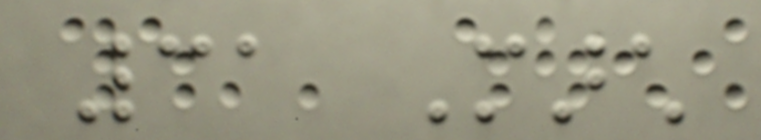31 March
